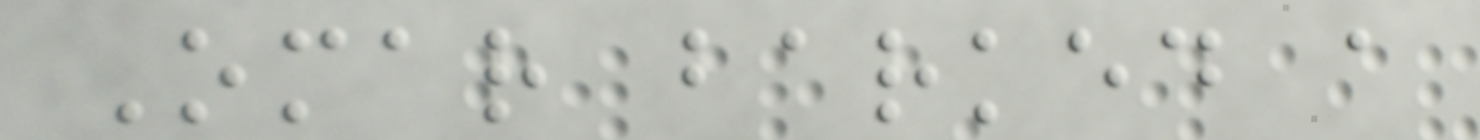Omar barked a
